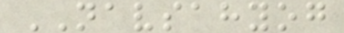NAVSAHYOG
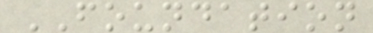FOUNDATION
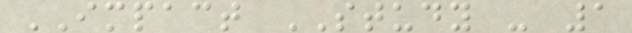IMPACT STUDY - 1
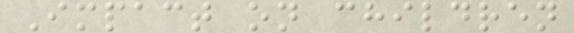Impact on children
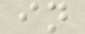in
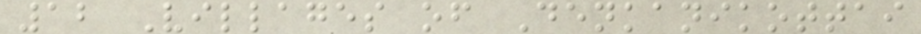12 Villages of Denkanikottai
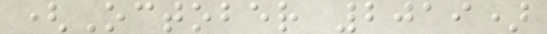(October 2019)
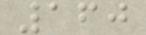160
